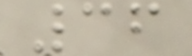36
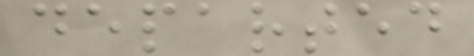departed
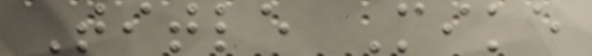Title Mike
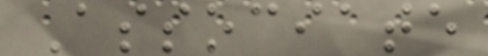Associate
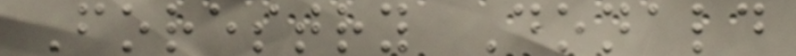Forestry Donald
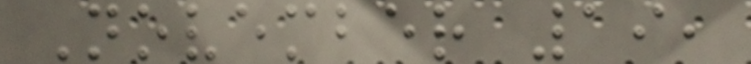November 19,
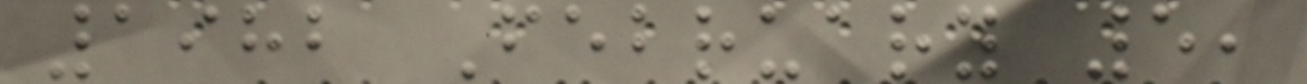1982 February 5,
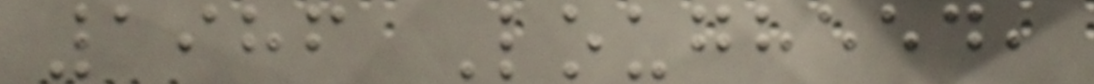1986 Lougheed,
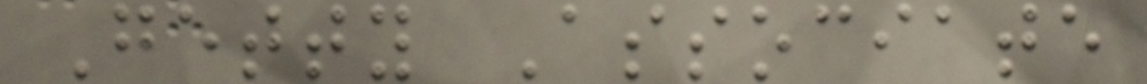Getty Associate
